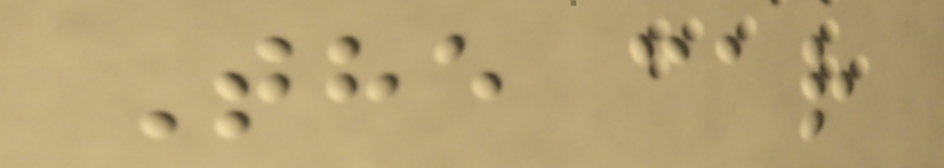The car
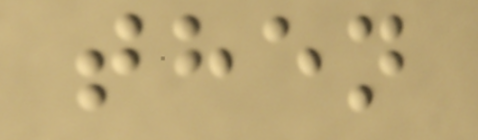then
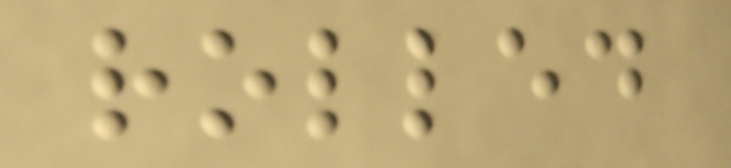rolled
